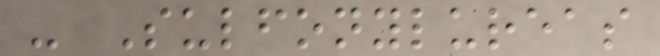- Sulfonylureas
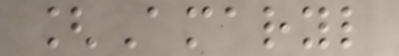[Amaryl
